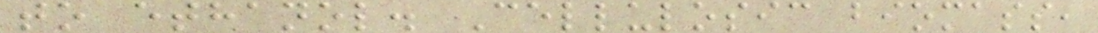to ethanol. Cellulosic biomass,
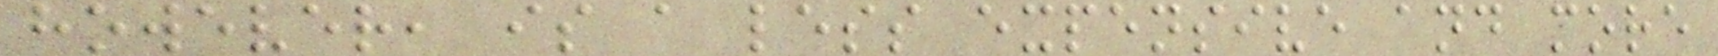however, is a less expensive and more
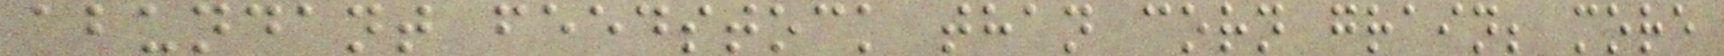abundant feedstock than corn grain; more
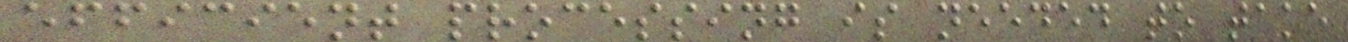efficient processing is needed to take
